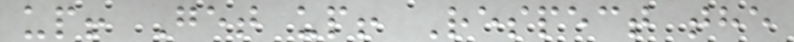up! Get up! Respect the
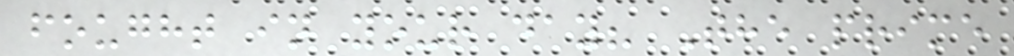fought in your day? The prime
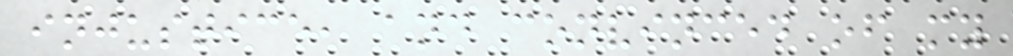injustice, and convinced of my
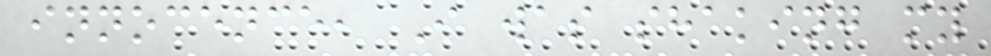innocence, I was shaking my
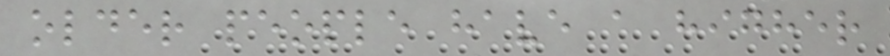older people have a higher
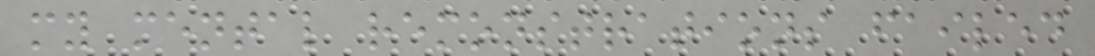my mental remonstrations failed
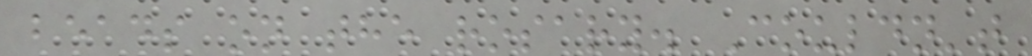beads on the rosary. Couldn't
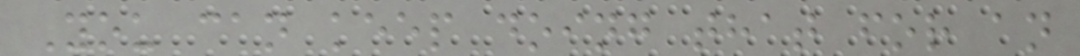You can keep doing that for an
